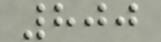800
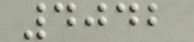4042
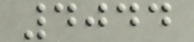4044
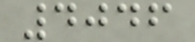4046
